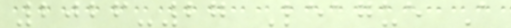2026-27 League A
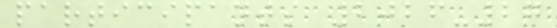participants 2026-27
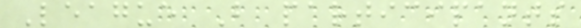League B participants
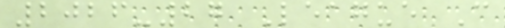2026-27 League C
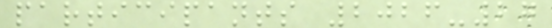participants 2026-27
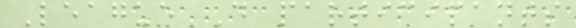League D participants
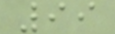99
